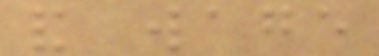and wage
